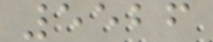5526
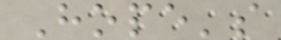Hope's
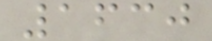1630
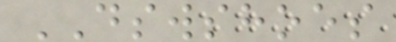DSWSHOES
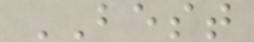BEST
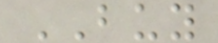BUY
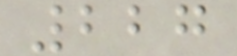227
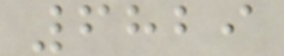6829
